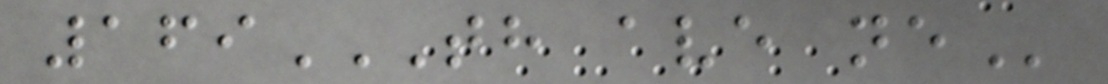169TH AVE NE
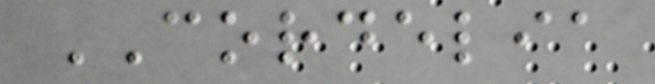CORDELIA
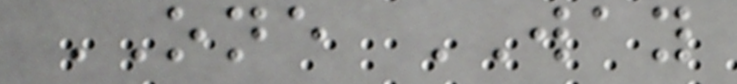ONE WAY
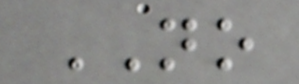NO
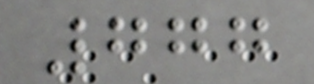777
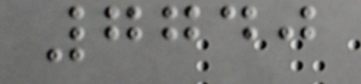7740
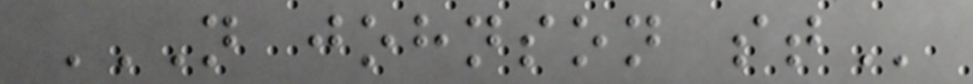N JOHNSON ST
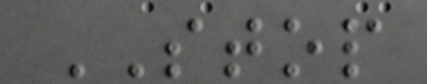STOP
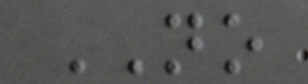NO
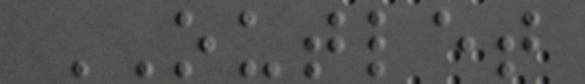OUTLET
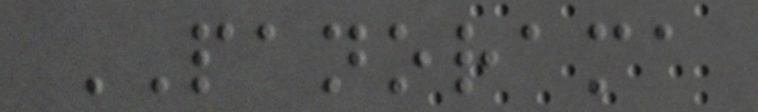PANORAMA
